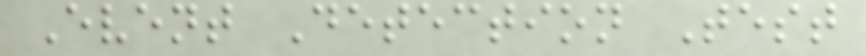Event Detection Test
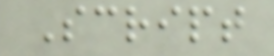Script
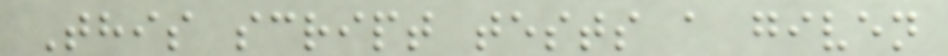This script tests a given
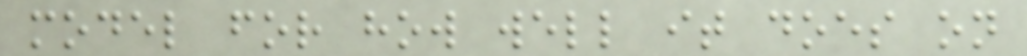model for how well it does on
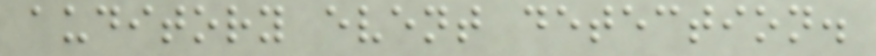auditory event detection.
